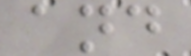and
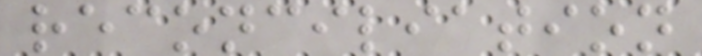reconciliation
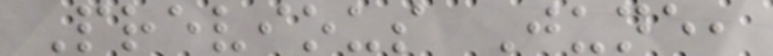Previous June,
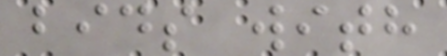bids with
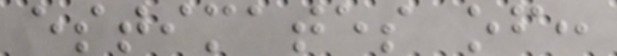estimates of:
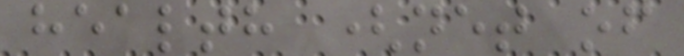health (net of
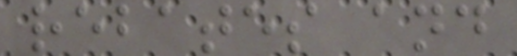rebates and
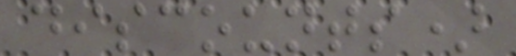discounts)
